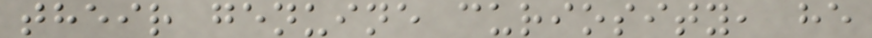their genuine curiosity, he
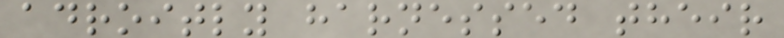adroitly harnessed their
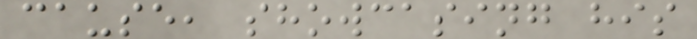cause, showcasing his
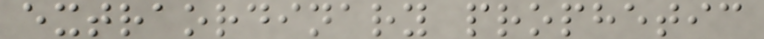extraordinary prophetic
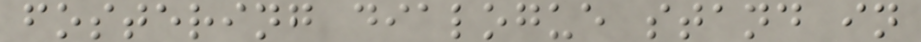fostering dialogue stand in
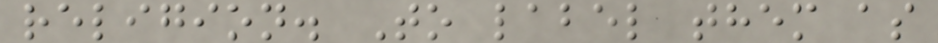religion. To label them as
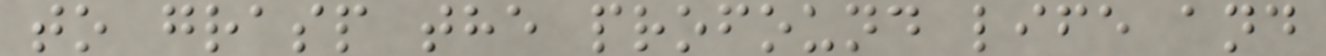to grasp the profound life and
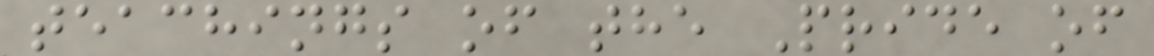teachings of the Pride of
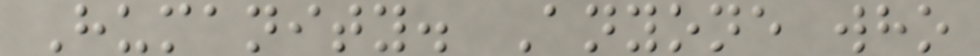Humanity. Anyone who
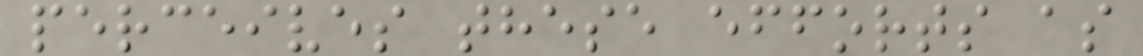perceives these efforts as
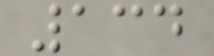134
